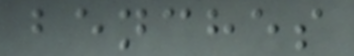benches
